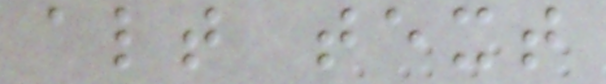alt text
